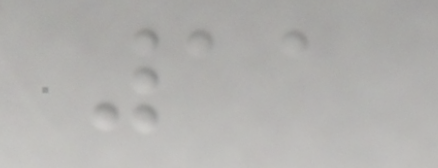11
